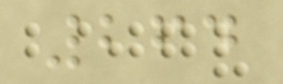264
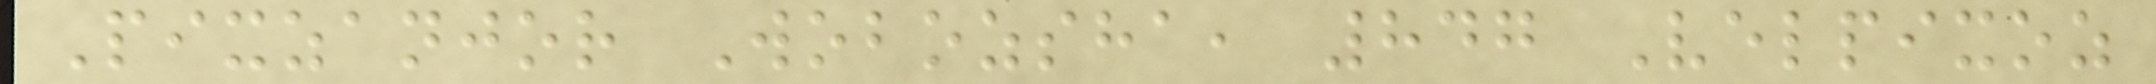Pixzanjor Wobozsha, 847 Velpixoz
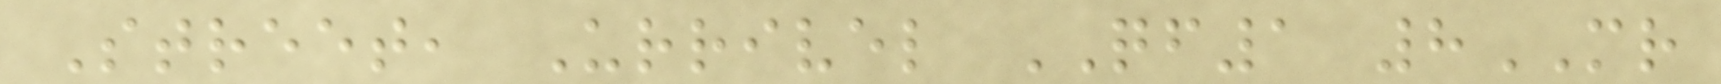Street, Urrivel QF1 8MR
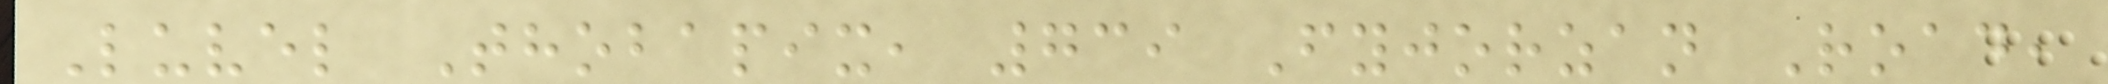Luvel Thobapix, 739 Fyjorzan Road,
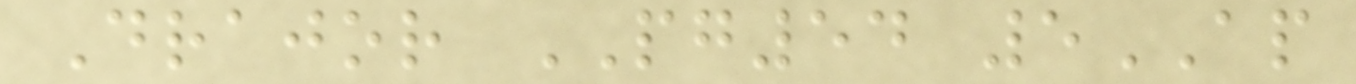Drajor PG54 5AP
